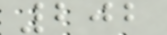202
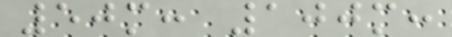50m: 100m:
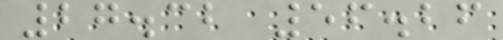27.32 56.26
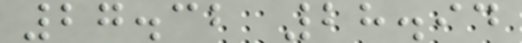27.32 28.94
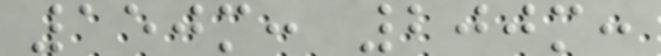150m: 200m:
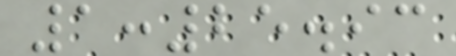1:25.93
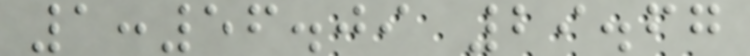1:56.09 29.67
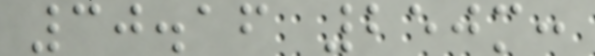30.16 250m:
